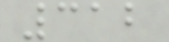312
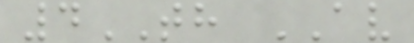4TH AV
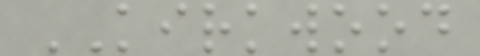KIRKWOOD
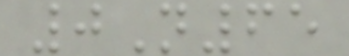0N65
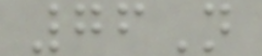76N
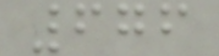676
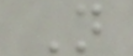N
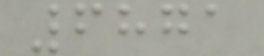6871
